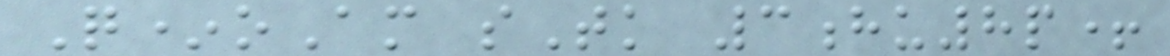Q*oAm sTk 3hu8p+
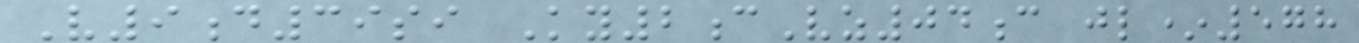V9d39si Ky2cVz04c jl*578
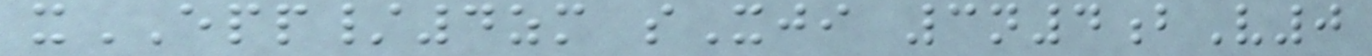xEPP/4zm sXji 3n4bV0
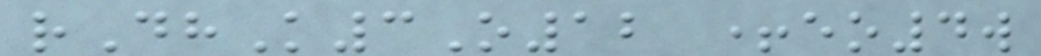rDhK3O12 +eo4w
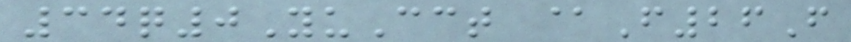34q0YuCct @F26F
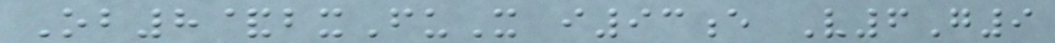Ob8&bxFuX i93e V6G9
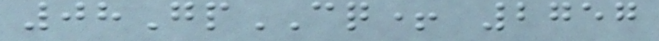08GpCQ+ 2757
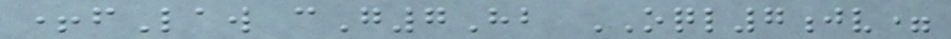+fLaw cG7Hb OQL7jv=
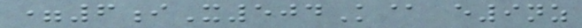=6iX504K@ e9nz
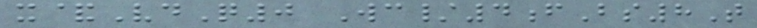x&VdQ0 Wc/4fBs8T
